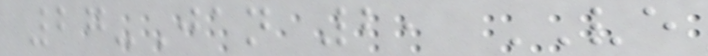27-Jan 2, VE
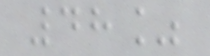48%
